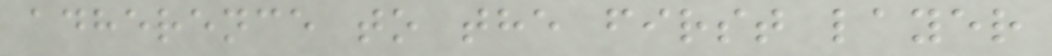adherence to the first layer
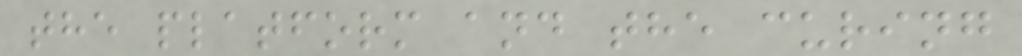the platform and the curing
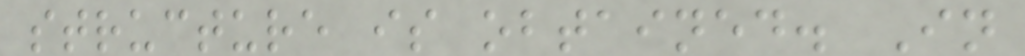structure is obtained. In
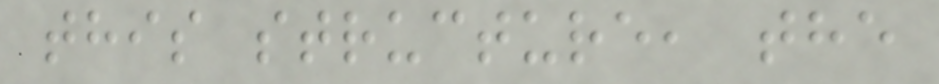this structure, the
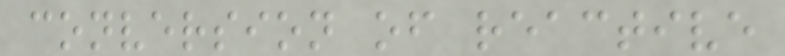conversion of reactive
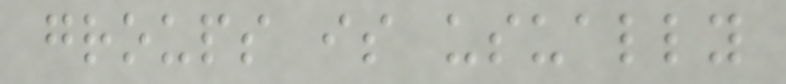groups is usually
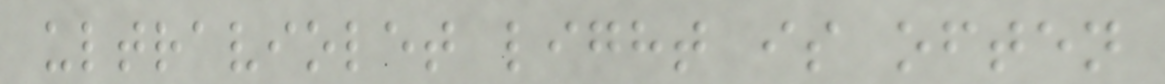ultraviolet light is often
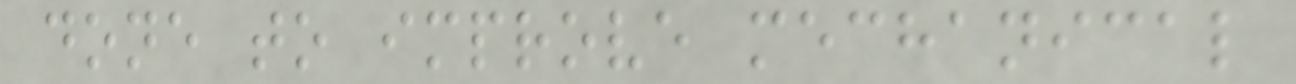done to improve mechanical
